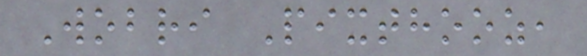Wobri Pixthooz,
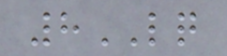8LQ
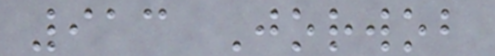913 Jorwob
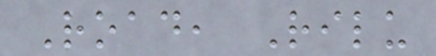Road, Rilu
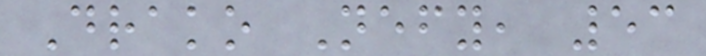Drako Nefy, 53
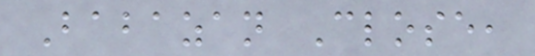Babazan Close,
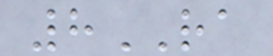8RA
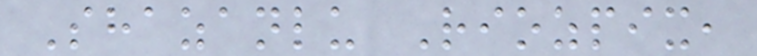Shazanlu Riozpix,
